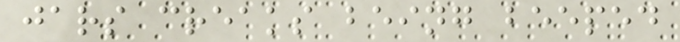jars creaks being beeped
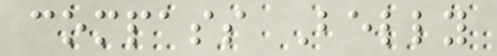compass Belly
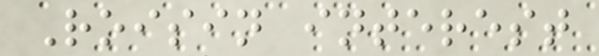Roisin interest
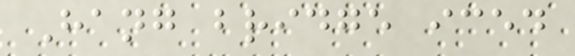Hang bridge iced
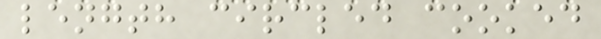length circled cooked
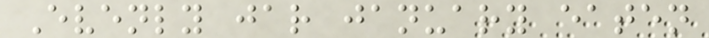Evenly jar january eaten
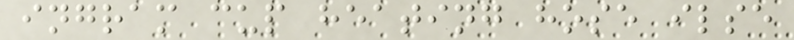ingram cup heating hose ilse
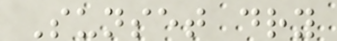Sunset dry
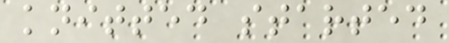knitted started
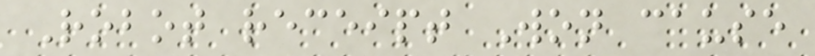Robot receipt Won cause
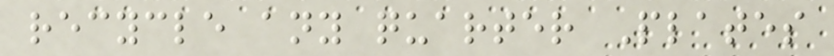recycle any quarter Plates
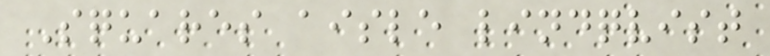Squares aisle lindqvist
